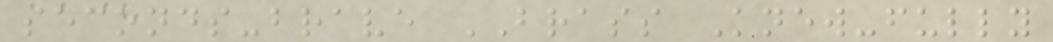seconds-brave BRASS Knew-fully
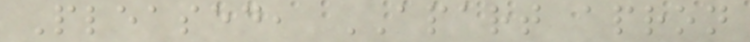Pleased, APART apron
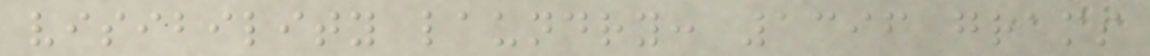visibility laundry: 1396 grams
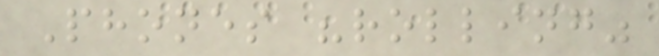Phones "rolling"
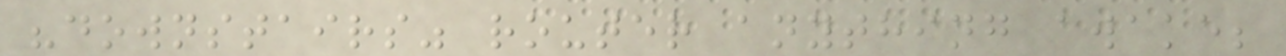"downstairs" router anything awake;
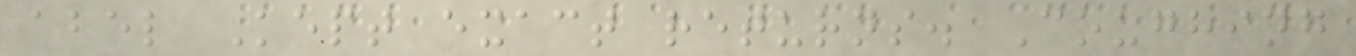abel Kept exact returns. Coughing
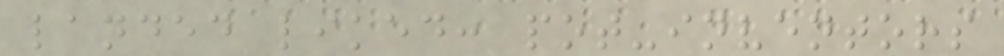landed liked: pot-inventors
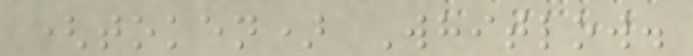(token) Whitlow.
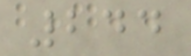244
